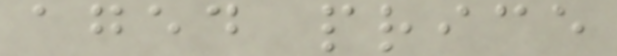aged price
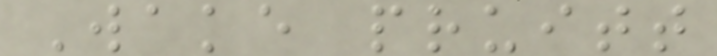Wake pruitt
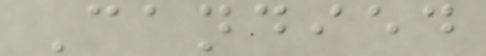Candied
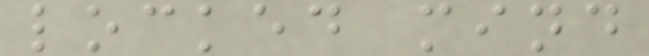locked mind
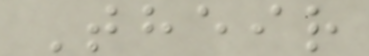Their
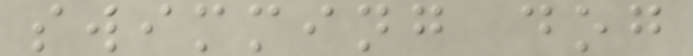swimming dog
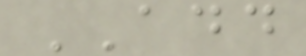ADD
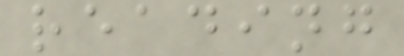reading
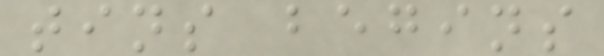tins begins
